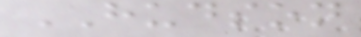HUDSON
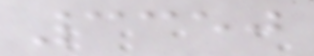3350
